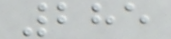285
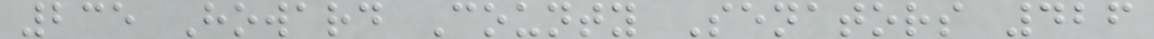235 Howard County Senators 426
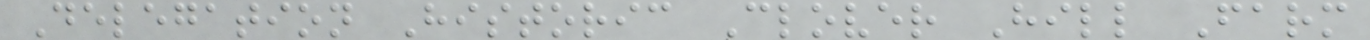Delegation Historic Clover Hill Farm
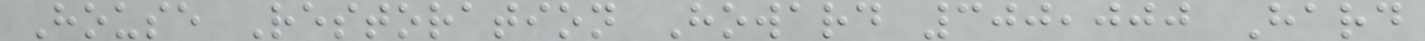House Restoration Howard 300,000 Hard
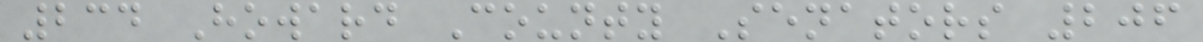234 Howard County Senators 206
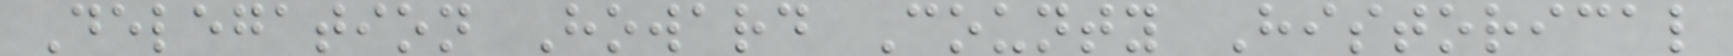Delegation Howard County Historical
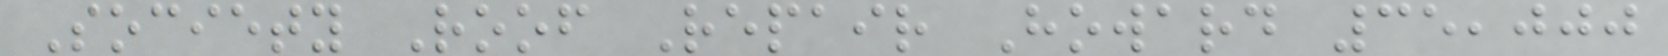Society Roof Repair Howard 35,000
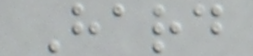Hard
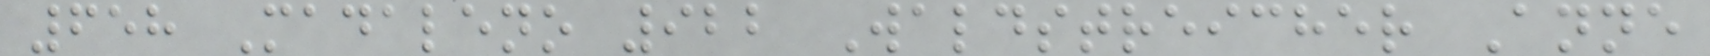658 Madaleno 922 Waldstreicher Anne
